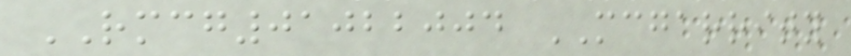RMCG01022004 MCGARRITY
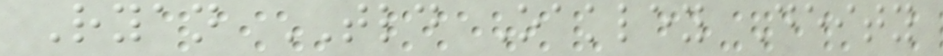Ryan TLD Oakley Deity
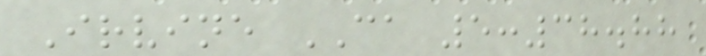Irvine CA 5:38.88
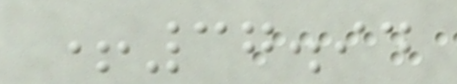+37.94
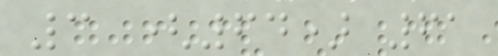3 (64) 61
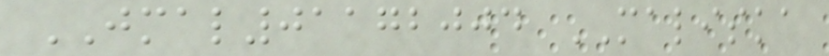JMAL01172004 MALISKA
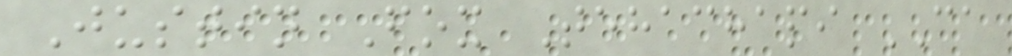Justin Fox Tehachapi CA
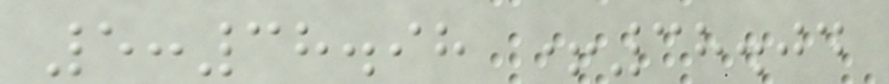5:38.98 +38.04
